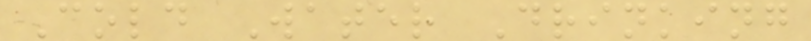Cold Water Drinking
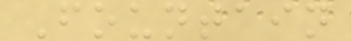Fountain
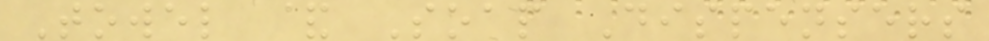Towel & Soap Dispensers
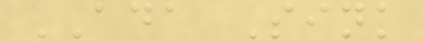ADA Sink
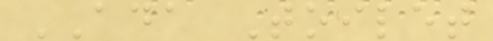ADA Toilet
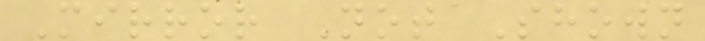Mirror Not Shown
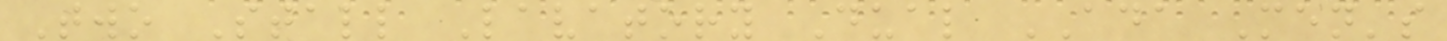Two Stall Lavatory Dual ADA Men's
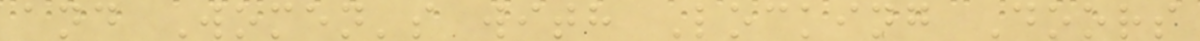and Women's with Locking Doors
